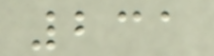231
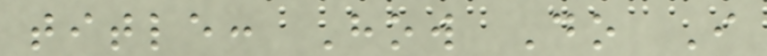title: How Do I
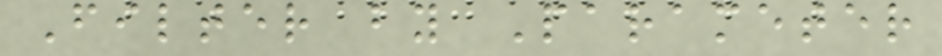Filter by Parameter
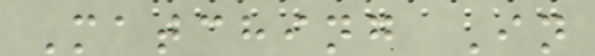Matching In
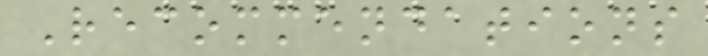Recommendations
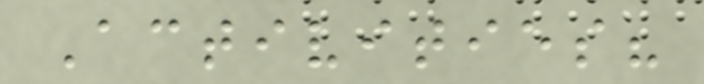Activities?
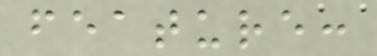feature:
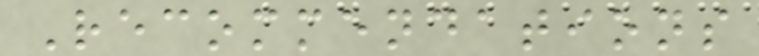Recommendations
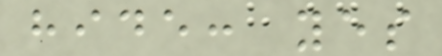hide: yes
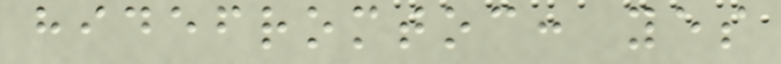hidefromtoc: yes
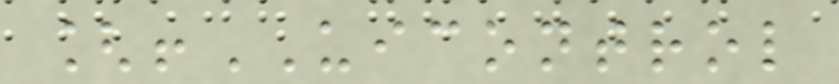[!UICONTROL
